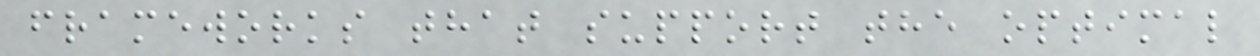frameworks that support the optimal
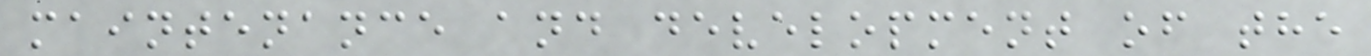maintenance and development of the
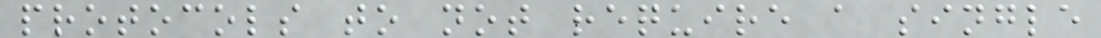protocols to not require a single
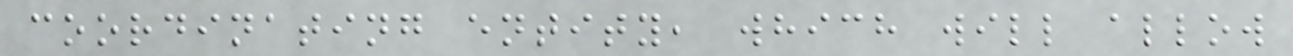coordinating entity, which will allow
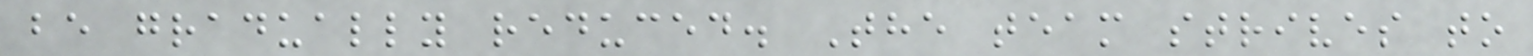be gradually reduced. The team strives to
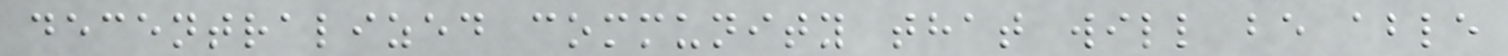decentralized community that will be able
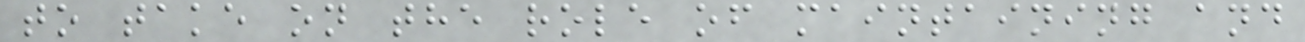to take on the role of maintaining and
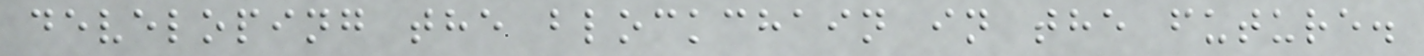developing the blockchain in the future.
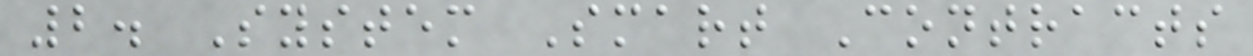2. System Smart Contracts
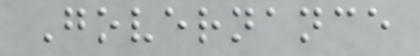Governance
